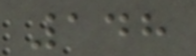148
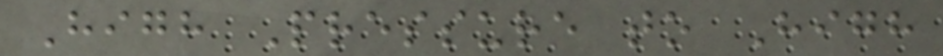High Pressure to High
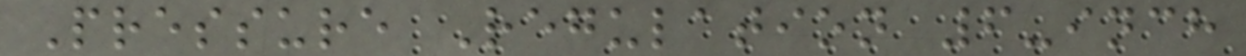Pressure Regulation 6-inch
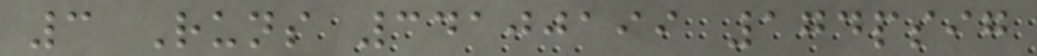3 Runs 34100199 174psig
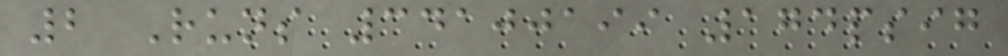2 Runs 34100199 174psig
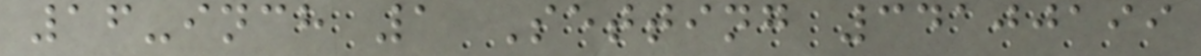16-inch 1 Setting 34100199
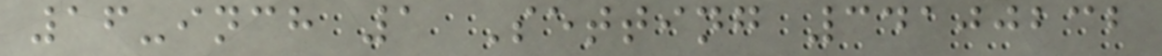16-inch 1 Setting 34100232
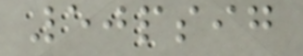50psig
